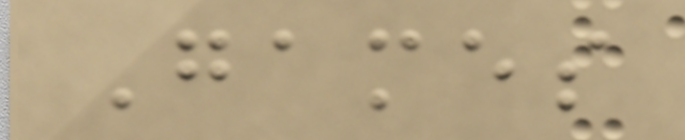Games
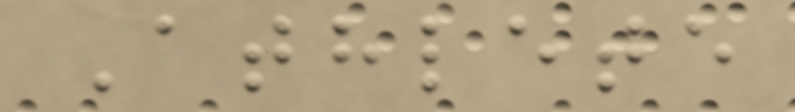Athlete
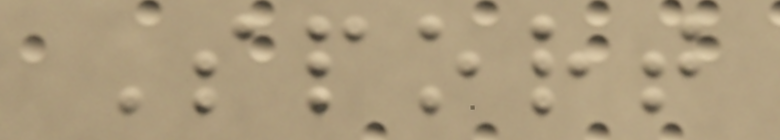Sport
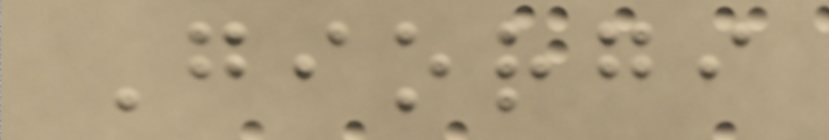Giorgi
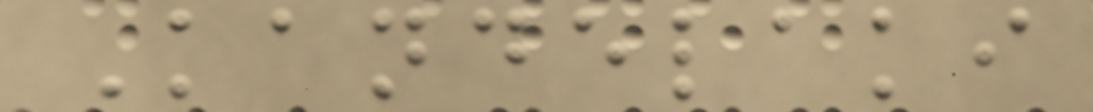Kandelaki
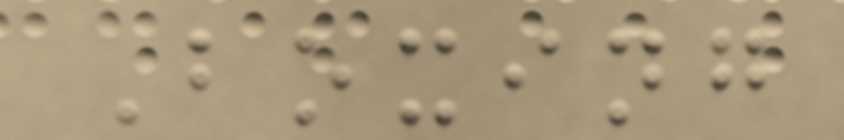Boxing
